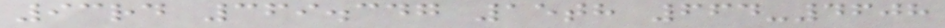93rd 369.347 15th 664-4608
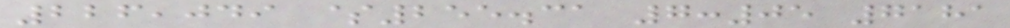226,049 $255.31 7:05 7181
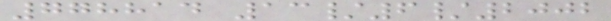778814 13/6/2002
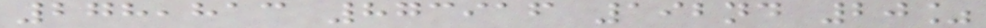278,813 873916 192nd 20%
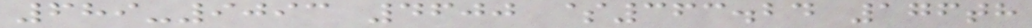689-9093 4600 $363.24 176th
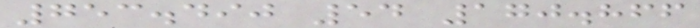753.490 54 170.866
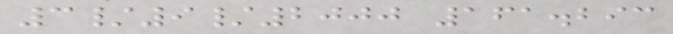3/9/2000 161.293
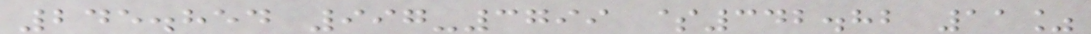245.854 997-3799 $342.82 11%
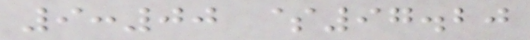9:00 $97.20
